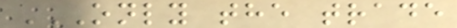ONLY THE TRADE
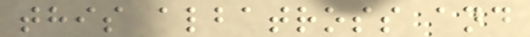this albatross and
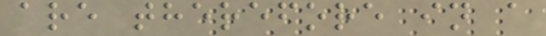are therefore in a
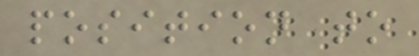position to
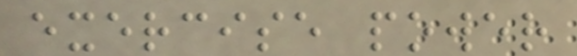exercise power
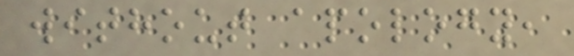without apology,
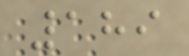189
